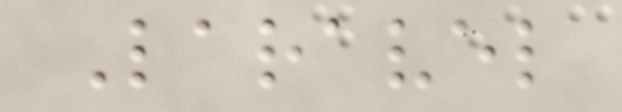Laravel
